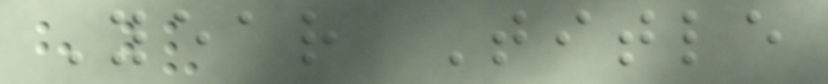Year Title
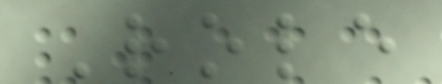Role
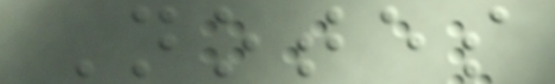Notes
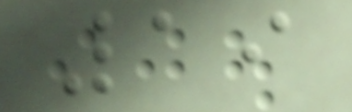19
